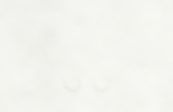-
